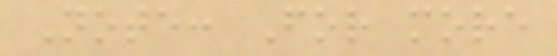Note: For more
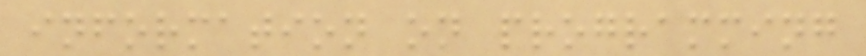information on programming
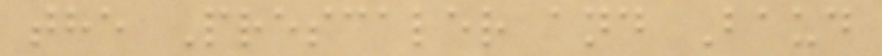the Prescaler and Baud
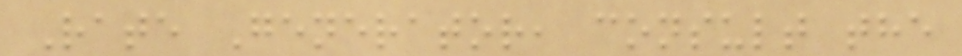Rate Generator, consult the
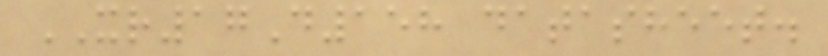XR17D158 datasheet.
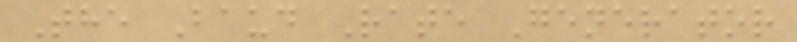The Baud Rate Generator
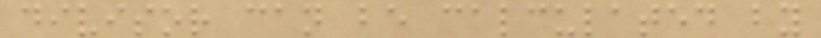divisor can be calculated by
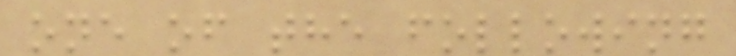one of the following
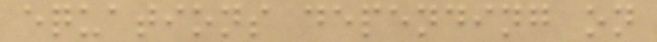equations depending on
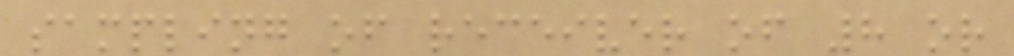sampling of receiver of 8 or
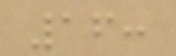16:
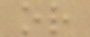or
